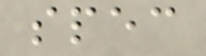spec
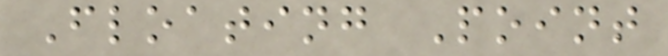Floating Point
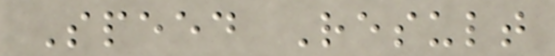Speed Result
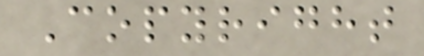Copyright
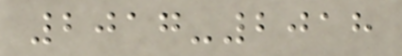2017-2018
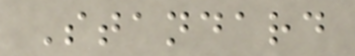Standard
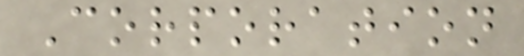Corporation
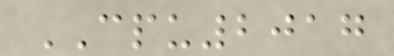CPU2017
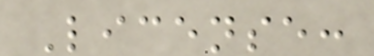License:
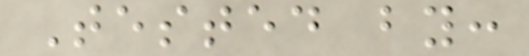Tested by:
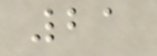21
